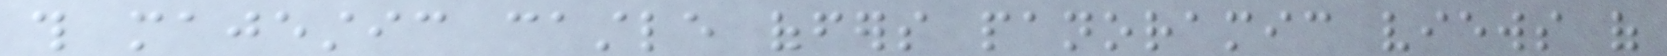this majestic castle offers panoramic views of
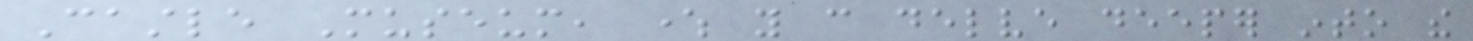Castle Museum, where you can delve deeper into the
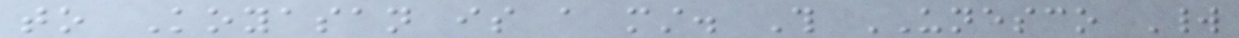to Koyasan is a must. This UNESCO World
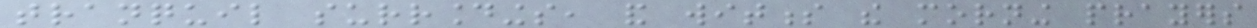tranquil surroundings, and witness the morning prayers
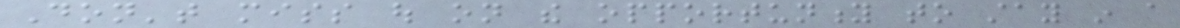Don't miss out on the opportunity to stay in a
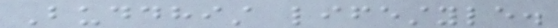Buddhist lifestyle.
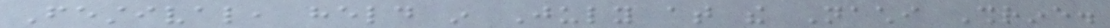Festival, held in July at the Nachi Shrine.
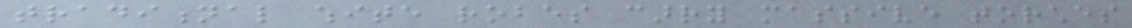traditional white robes carry massive torches
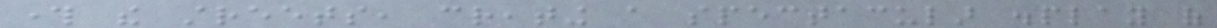through the streets, creating a spectacular display of
